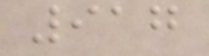917
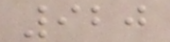920
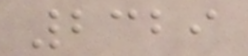2329
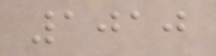1010
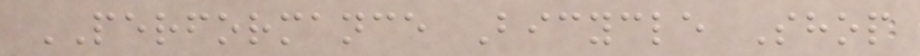PERFORMANCE Bicycle Shop
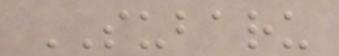SUBARU
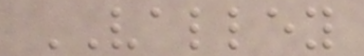VALLEY
